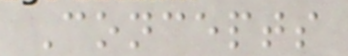Concepts
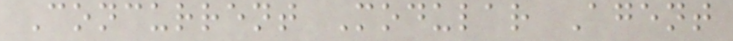Concurrent Modular Agent
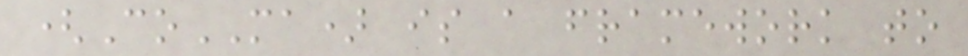(CoMA) is a framework to
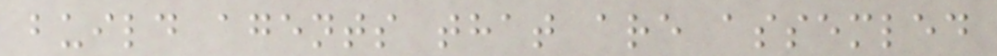build agents that are assemled
